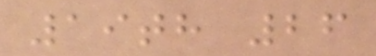19th 26
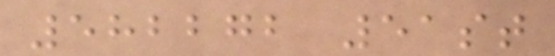582272 51st
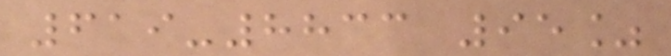619-8833 95%
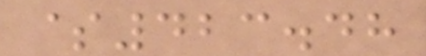$423.48
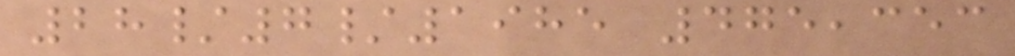28/7/1985 475,353
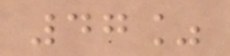47%
